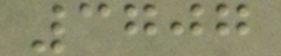3707
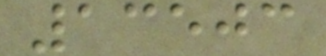13503
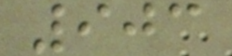903
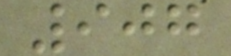907
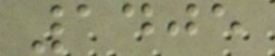1405
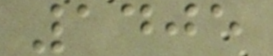1405
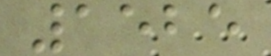1525
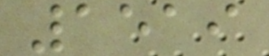1519
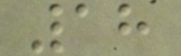18
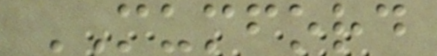MUMFORD
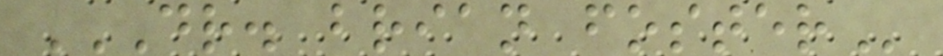DR. BRIAN FOSTER
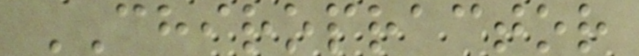CHIROPRACTOR
